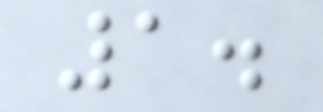1.
